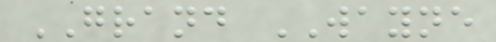GRAND WAYNE
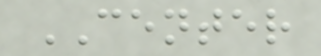CENTER
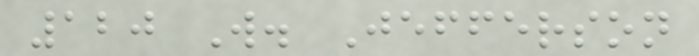120 W. Jefferson
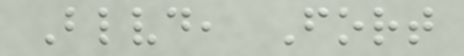Blvd, Fort
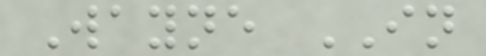Wayne IN
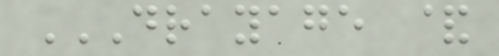DRAYAGE &
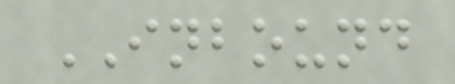INBOUND
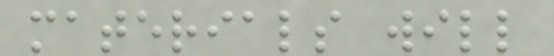materials will
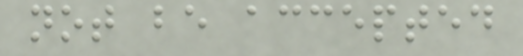not be accepted
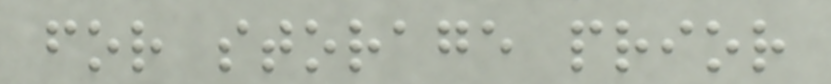for storage prior
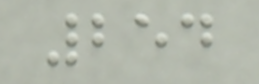254
